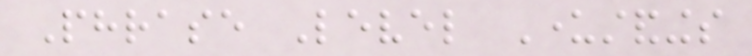Phrase Level Understandings
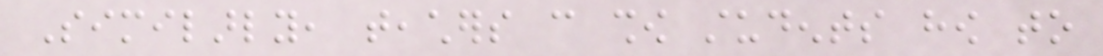Similarly, teachers can show students how to
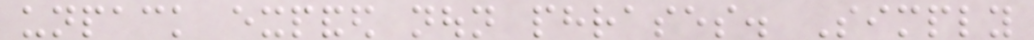unpack expanded noun phrases. Simply
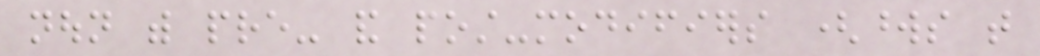noun with pre- and post-modifiers (words that
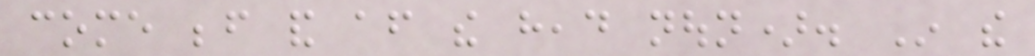come before and after the head noun). In the
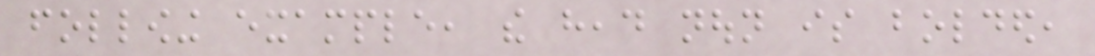following example, the head noun is bolded,
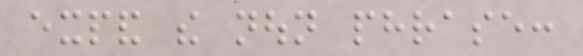expand the noun phrase:
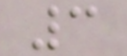3
